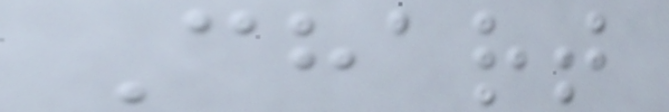Chart
